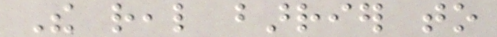The real barrier to
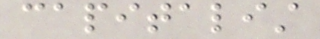capitalist
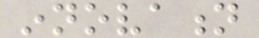innovation
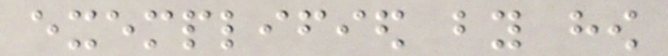exemplified by how
